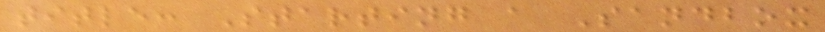title: Starting a Sandbox
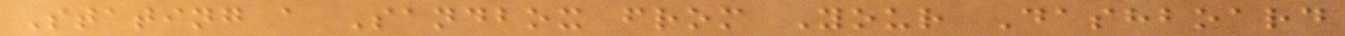Stating a Sandbox from Your Dashboard
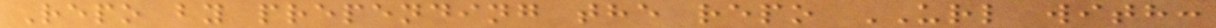Repo by prepending the repo URL with:
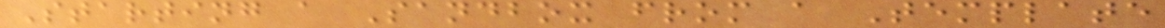Starting a Sandbox from a Template
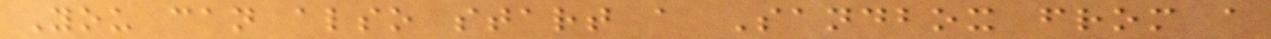You can also start a Sandbox from a
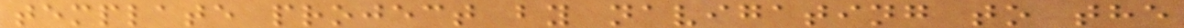template project by navigating to the
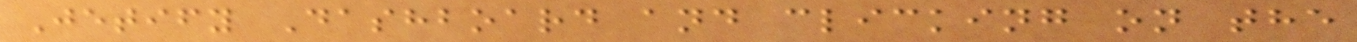Jetify Dashboard and clicking on the
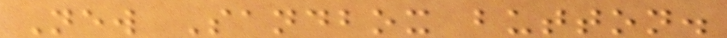New Sandbox button.
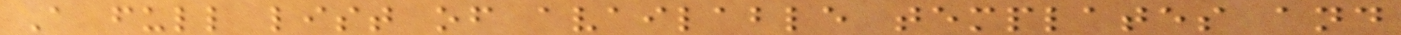A full list of available templates and
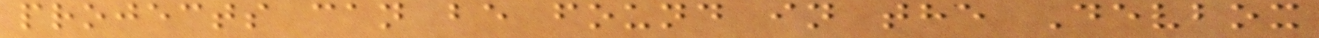projects can be found in the Devbox
